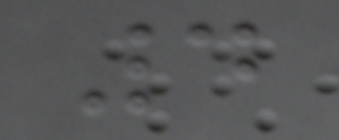4
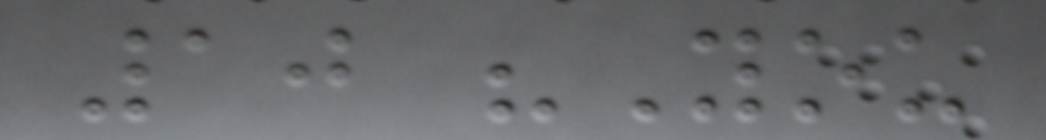10 "You
